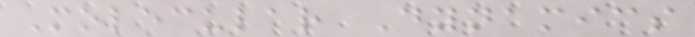Molecular Dynamics
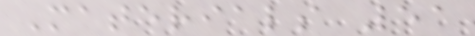Materials 51
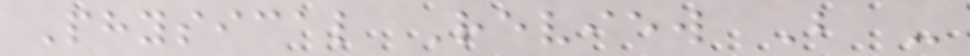Physical Review B -
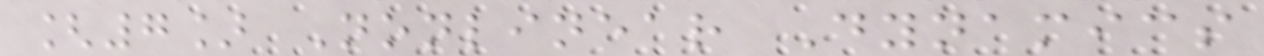[7] Nonlinear Dynamics
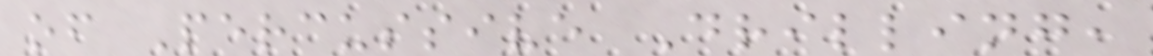of Percussive Drilling,
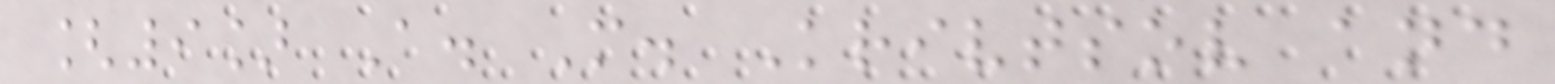[9] A. M. Krivtsov and
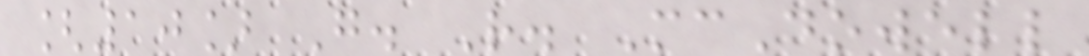[10] G. R. McDowell
